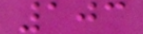103
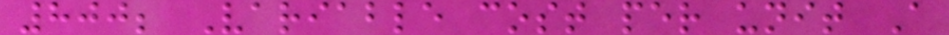800; Variable cost per unit A
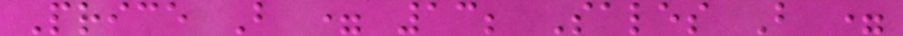Price B = 13; Sales B =
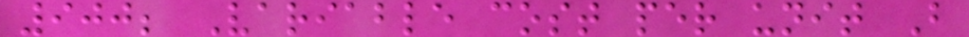900; Variable cost per unit B
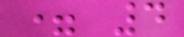= 4
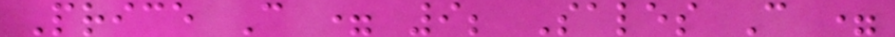Price C = 9; Sales C =
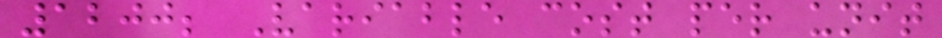1200; Variable cost per unit
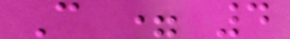C = 4
